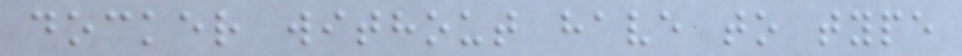docker without have to type
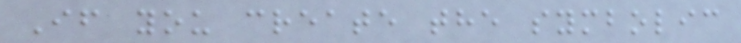If you create the symbolic
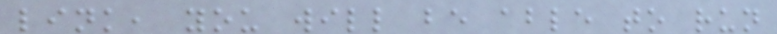link, you will be able to run
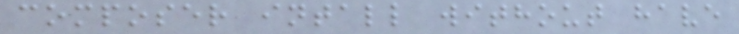composer intall without have
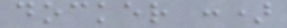docker :)
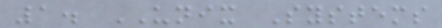1. UNIX Systems
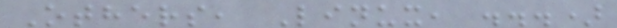Others, Linux, ...)
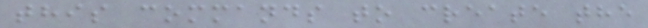this commands to create the
